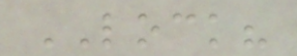LOCK?
